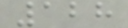128
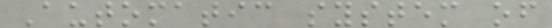Automatic system of
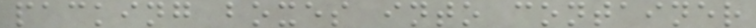packing boxes into container
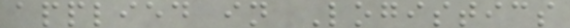applied in Logistics
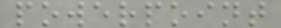powerpoint
